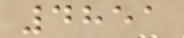4851
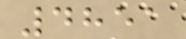4851
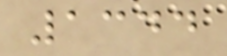1344
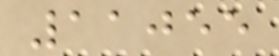11055
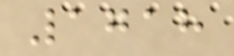1718
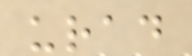urad
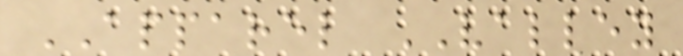APPAREL VALLEY
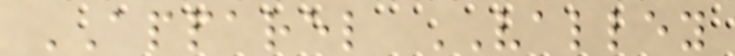APPAREL VALLEY
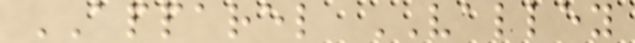APPAREL VALLEY
